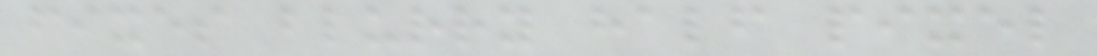fixes blurry half pixel
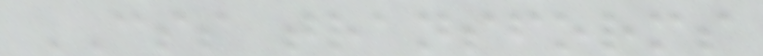CSS transforms
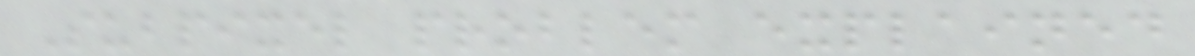Subpixel problem explained
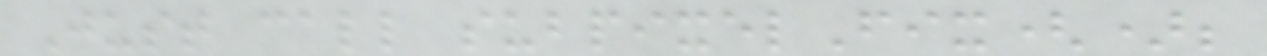Just call subpixelFix();
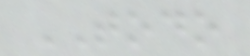TODO
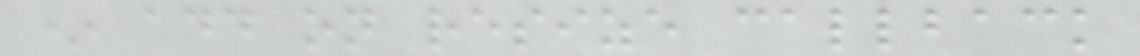* add on resize callback
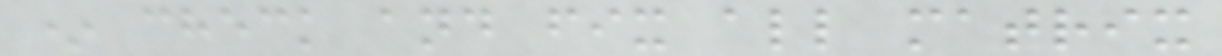* check and fix all matrix
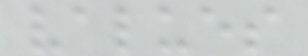values
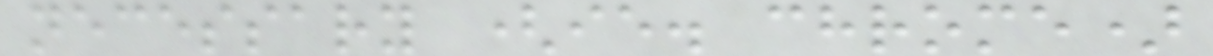necessary (ie. chrome)
